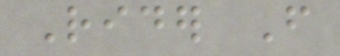Rider From
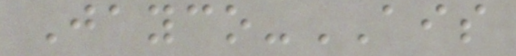Jayco-AIS
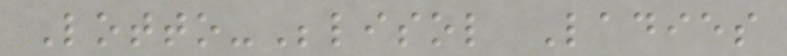Lotto-Belisol Ladies
